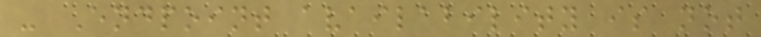- Endpoint availability is not
